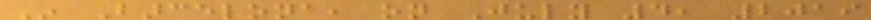In Barcelona, on July 4, 2019
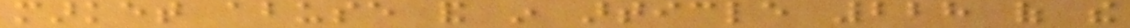market abuse and in article 228 of the
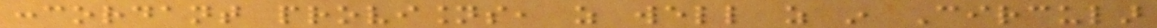concordant provisions, as well as in Circular
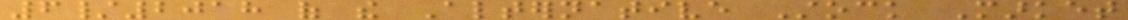6/2018 of the Alternative Stock Market
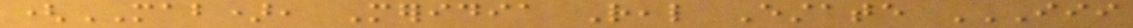(MAB), Meridia Real Estate III
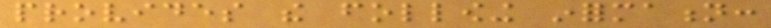provides the following information:
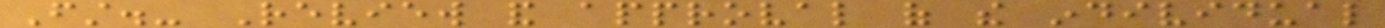First.- Review and approval of the individual
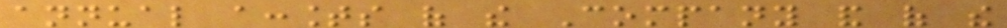annual accounts of the Company and of the
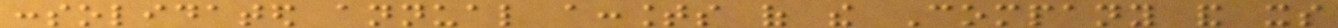consolidated annual accounts of the Company and its
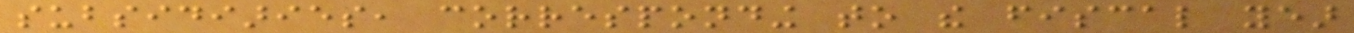subsidiaries, corresponding to the fiscal year
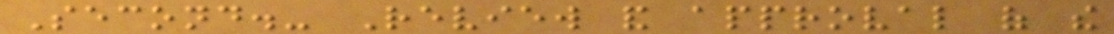Second.- Review and approval of the
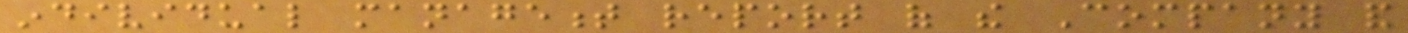individual management report of the Company and
